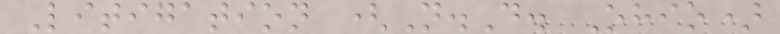Litigation (N.D. Ohio)
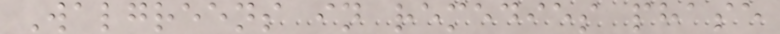Walgreens in remedies phase
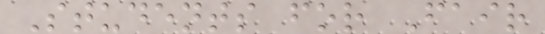Students for Fair
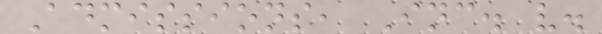Admissions, Inc. v.
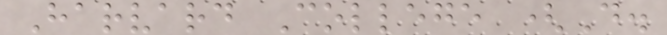Harvard College (D.
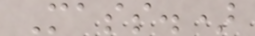Mass.)
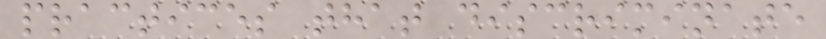practices that discriminate
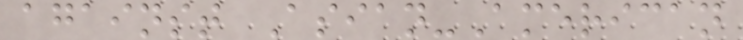against Asian-American
